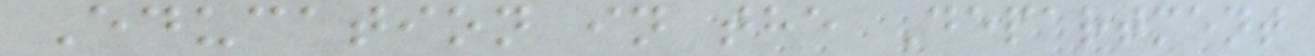Education in the Department
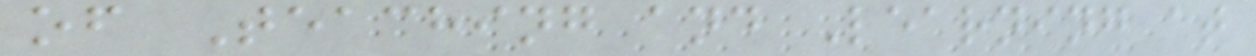of Teaching and Learning at
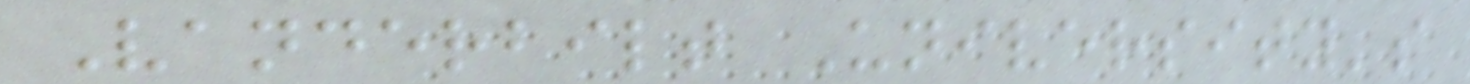Vanderbilt University's
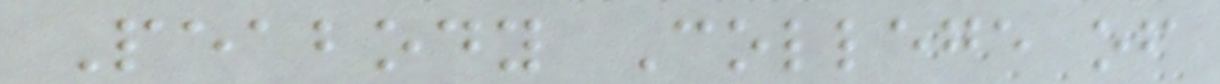Peabody College of
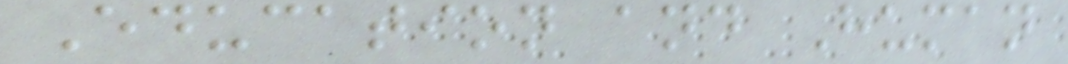Education and Human
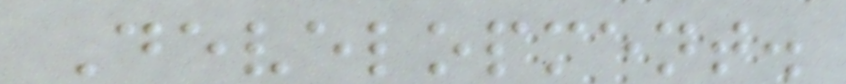Development.
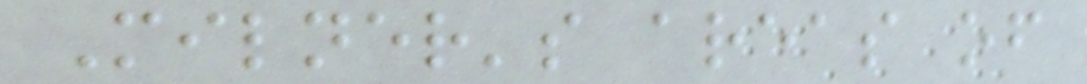Milner's areas of
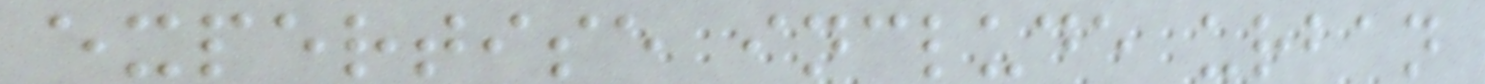expertise include urban
